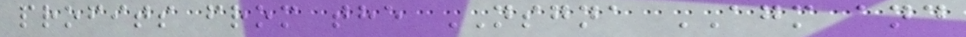profits from the NSGNA AGM and
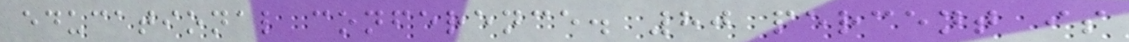educational conference. 80 percent is
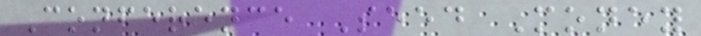Conference Seed Money
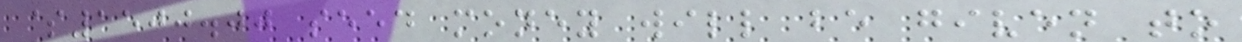$1500.00 seed money will be given to
